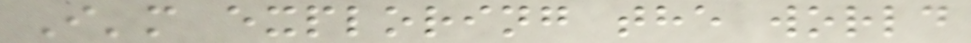I'm exploring the world
